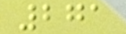271
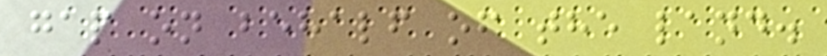gap on behalf of the land.
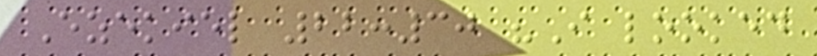Ezekiel 22:30 "I looked
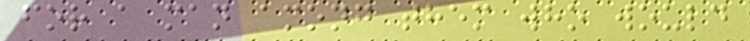for a man among them who would
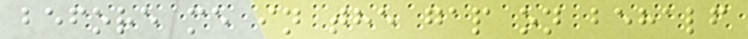before me in the gap on behalf
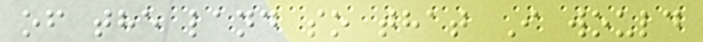of the land so that I would
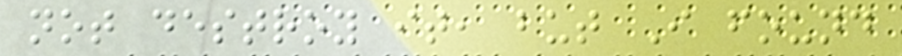not destroy it, but I found
